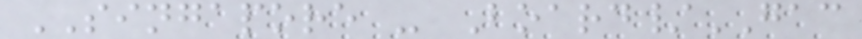SINGAPORE - Board/GAC
